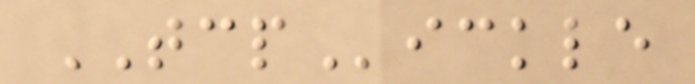TCPickle
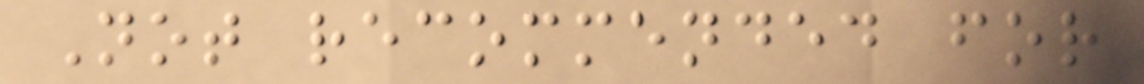Not recommended for
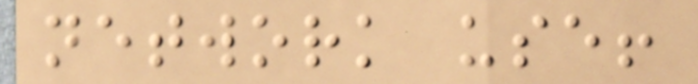network use!
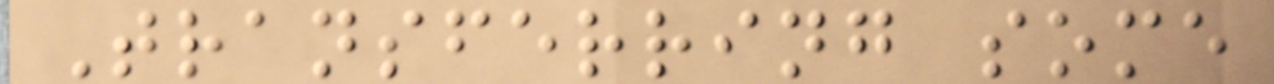Transferring some
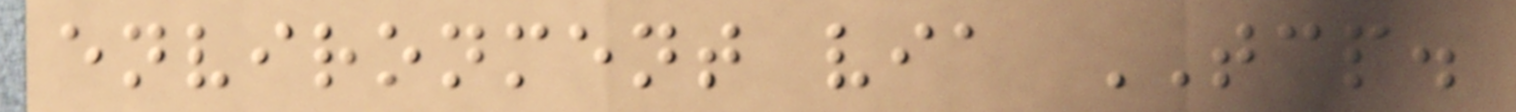environment via TCP.
